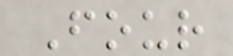Four
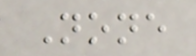None
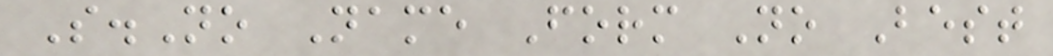S.No Name Form No Best
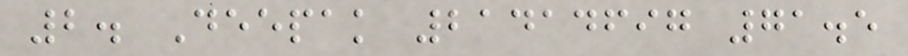2. Deepak 21414697 71.5
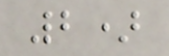2)
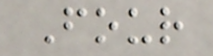Four
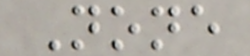None
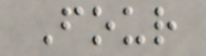Four
